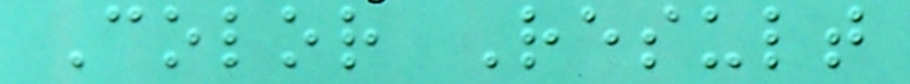Color Result
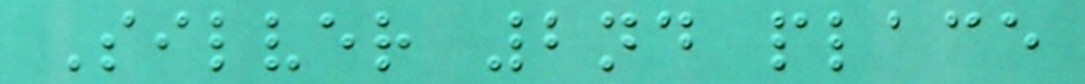Silver 2nd place
